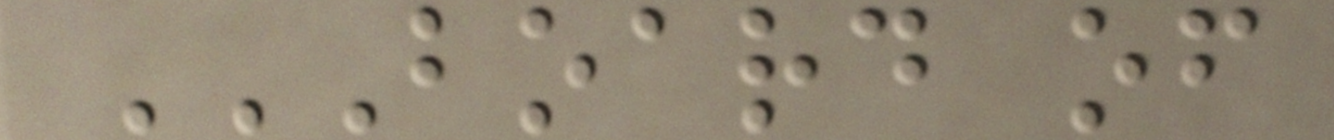BOARD OF
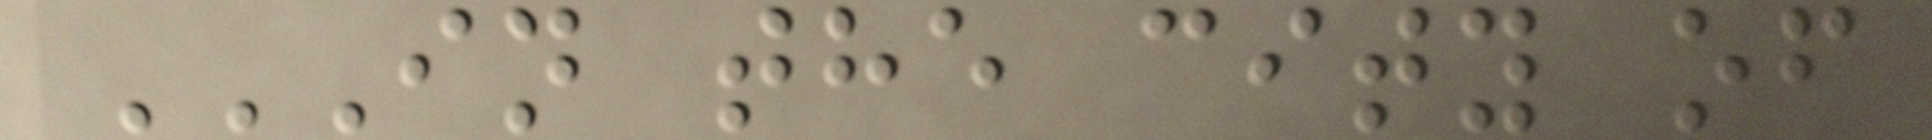IN THE CITY OF
